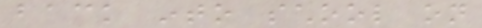back into school on
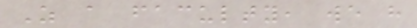As a faculty, we have
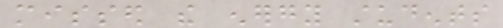missed the energy students
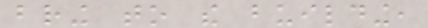bring to the building,
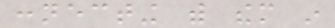connecting with them in
